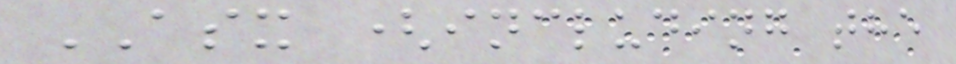ASX (including the
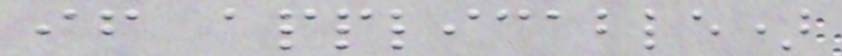if applicable)
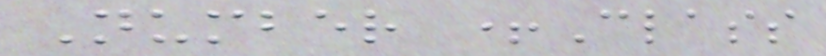Number +Class
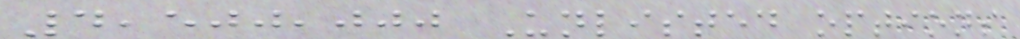4,500,000 Unlisted options
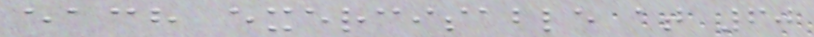each exercisable at 60
